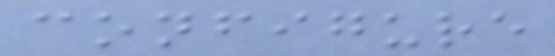configure
